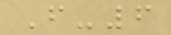F-6
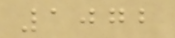1072
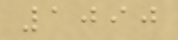1090
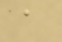a
